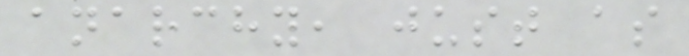anarchy, just as
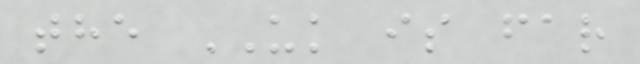the UK is far
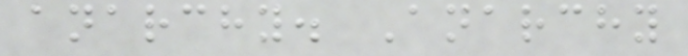anarchy. Anarchy
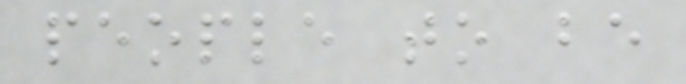people to be
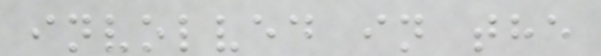involved in the
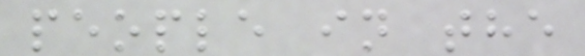people in the
